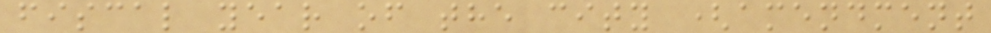fiscal year of the city (amendment
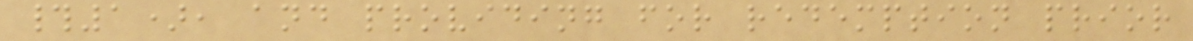#1), and providing for redemption prior
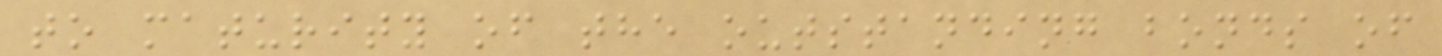to maturity of the outstanding bonds of
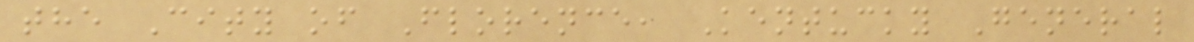the City of Florence, Kentucky General
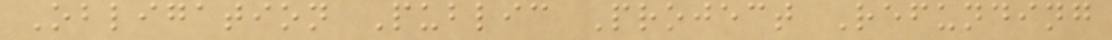Obligation Public Project Refunding
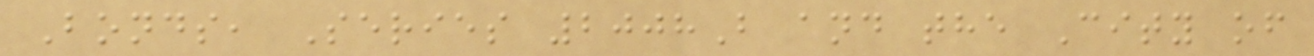Bonds, Series 2008B and the City of
